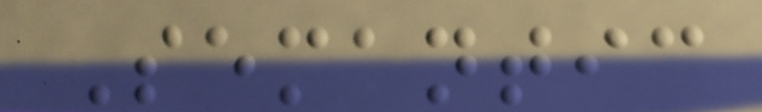Semantic
